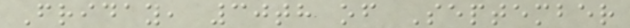Friday, 30th of September
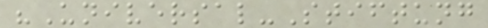"Universal-Stiftung
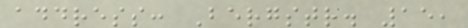address: Bergstr. 15,
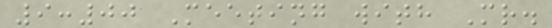9:00 Meeting with Mr.
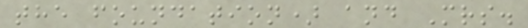the foundation) and Mrs.
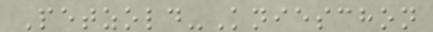Petzold-Knieschon
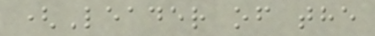(Leader of the
